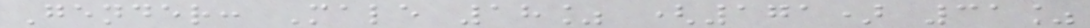Gender: Male 18% (171) 31%
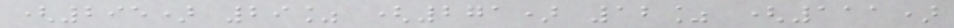(295) 29% (271) 12% (111)
